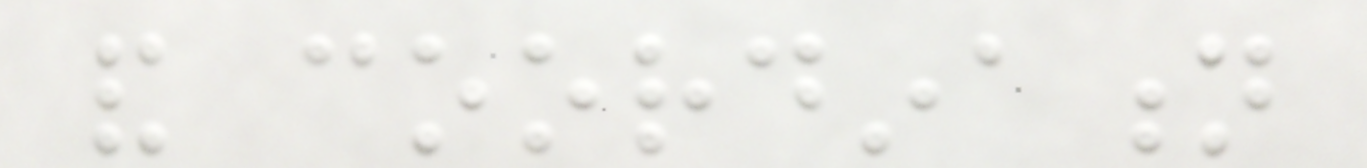and coordination
